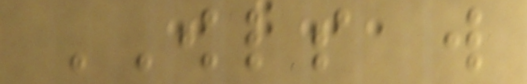OWLS will
